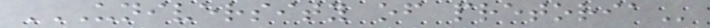UNIVERSITY OF PRETORIA
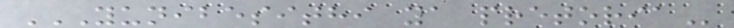YUNIBESITHI YA PRETORIA
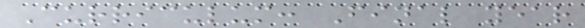Curriculum: Final year
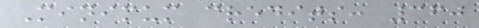Minimum credits: 360
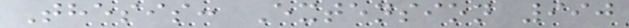Thesis: Extension 990
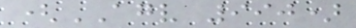(AGV 990)
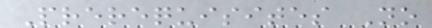Prerequisites No
